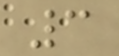3
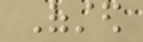Ofsted
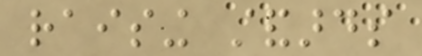raising standards
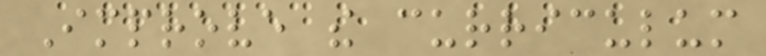Improve the curriculum
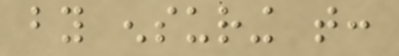by ensuring that:
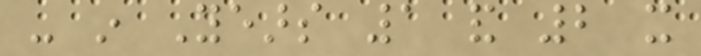- in Years 1 and 2 it
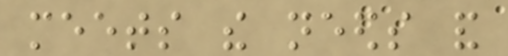meets the needs and
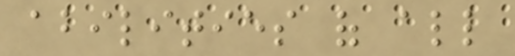abilities of all
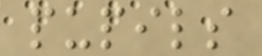pupils
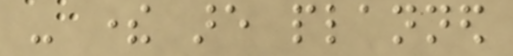- there are planned
